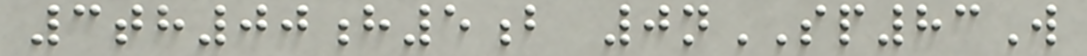3th00h5b 0nSP83W
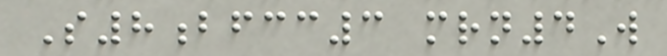S8bfcc3 mrn4W
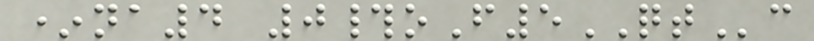*na4 0#oF5QTc
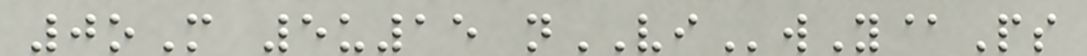0oM 5u15 nVIwY@Ps
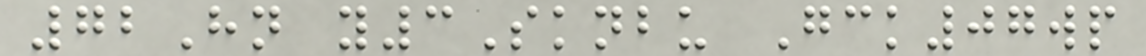72Hn y3Sknbu Gck07wp
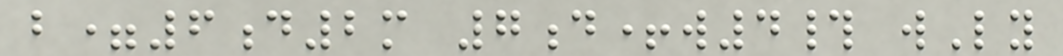b=6d2m 7d+w4# wLy
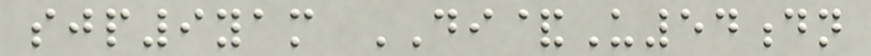sjp9yam DI&U54dn
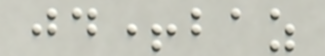jd+baz
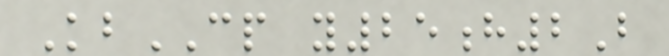KbCP y25h2B
